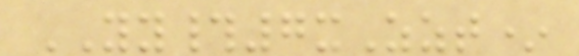YY#7xZzt*
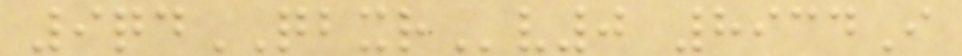9qdQBXRv0 8934I
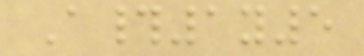A#1y5
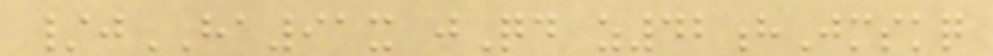/jHA91x jQd z42hJmskq
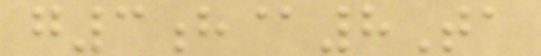g3h@8Ta
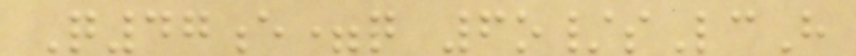Q47e=q 6o/sLcH
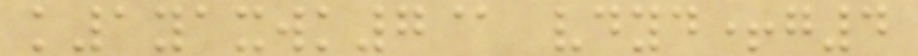k1yaxwk7@ vdyd+g4
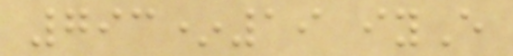793*19 iyE
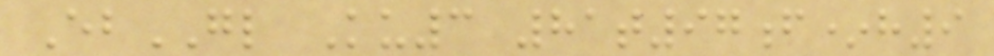EbGL Ku3 81t97f*h9
